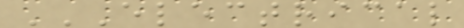ELECTRICAL
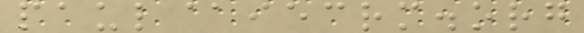paul@iecrm.org
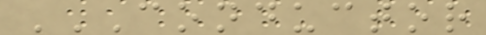CONDUCTOR
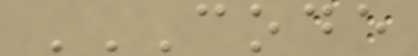CODE
